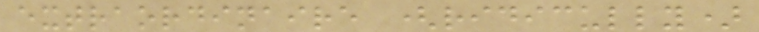extraordinaire (ridicully)
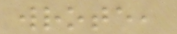wrote,
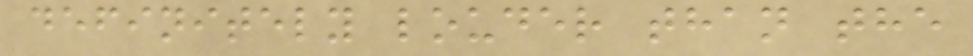definitely louder than the
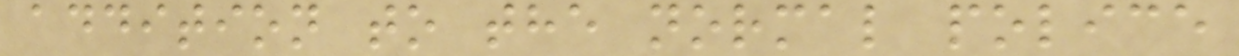addition to the normal police
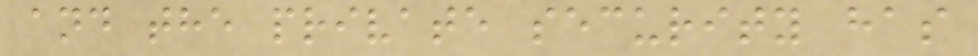and the private security has
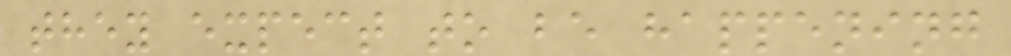they expect to be happening
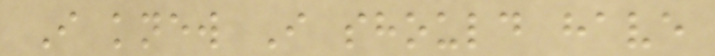I knew I should have
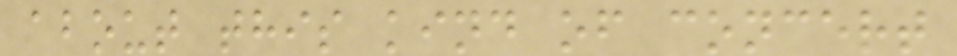about this kind of concert
